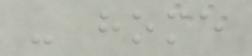- home
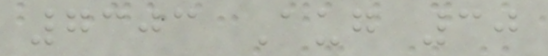7303 Aug 30
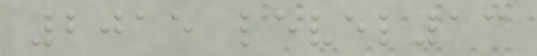2015 level13
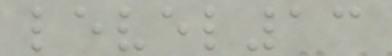level13
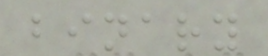binary
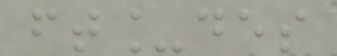ft_des
